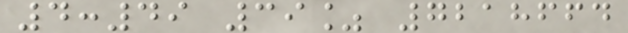4:49 39% 7218664
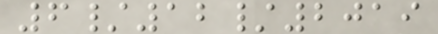6/12/2019
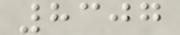8307
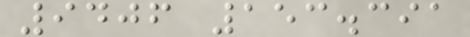9406 153.391
